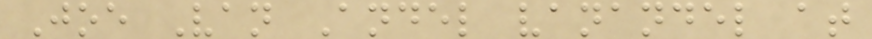Joe Van Andel vanandel at
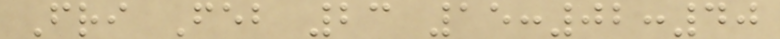Fri Feb 23 15:02:40
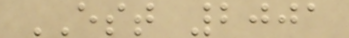EST 2001
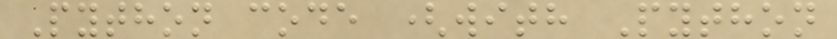Python code (with Python
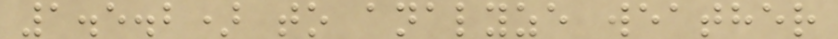1.5.2) to analyze weather
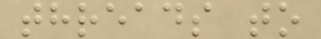threads to
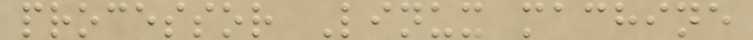processor Linux machine
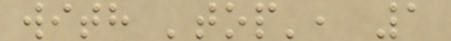with 'top', 1
